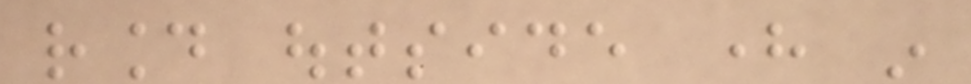round outside here in
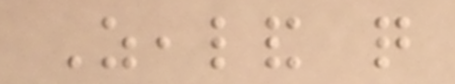Zealand quite
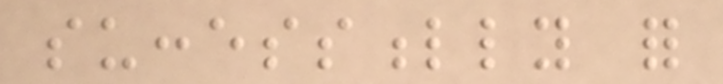successfully for
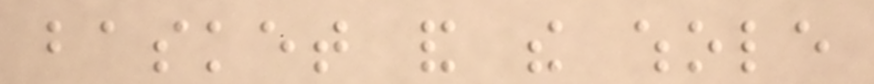basket and the whole
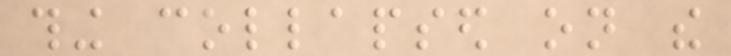thing collapsed on the
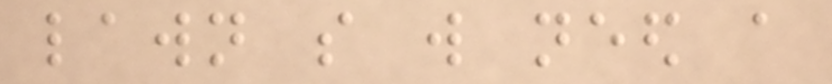lawn so will need a
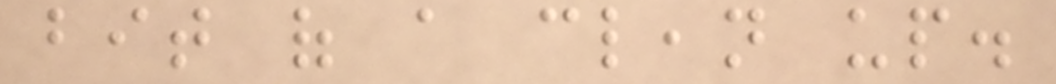bit of a clean up.
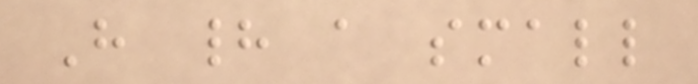Have had a small
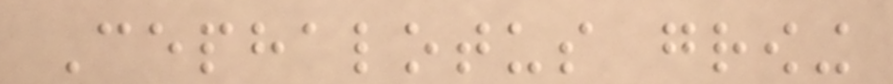Cephalotus growing
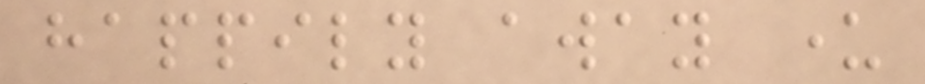happily away under
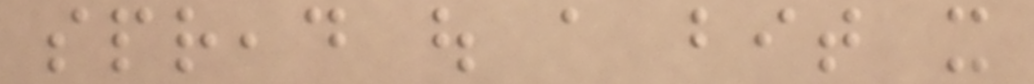spread out a bit it
